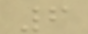6
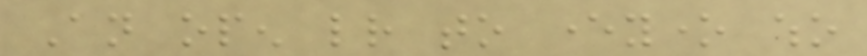An open letter to everyone who
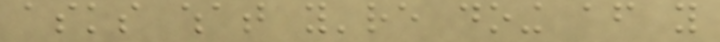asks what you're doing after you
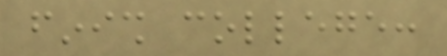finish college:
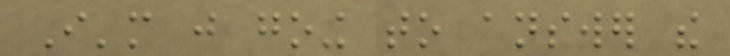I'm just going to answer the
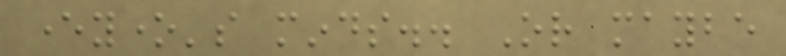everyone's minds.. Or maybe
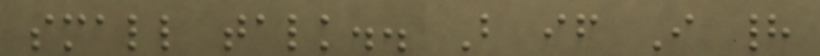small talk.. But if I had
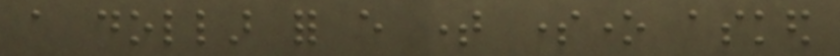a dollar for every time someone asked
